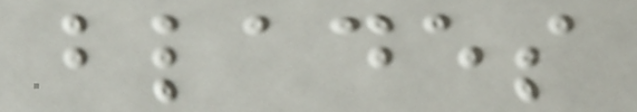blades
